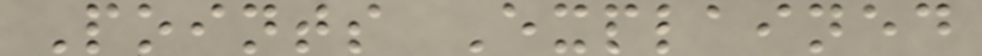Points Explained
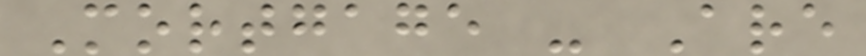Mortgage - Are
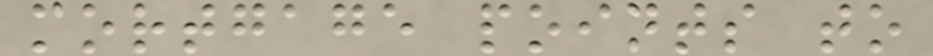mortgage points to
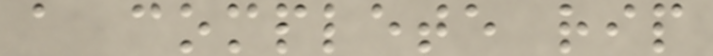a complete rip
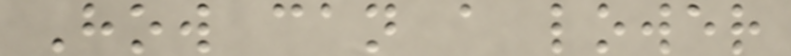How can a lower
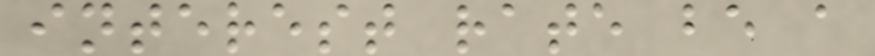interest rate be a
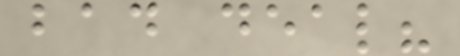bad deal?
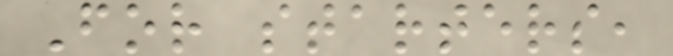For starters,
